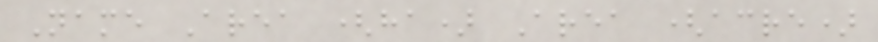Name Area (ha) Area (acre)
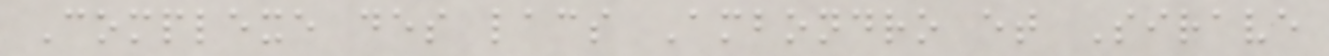Complexe des lacs Ambondro et Sirave
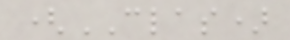(CLAS)
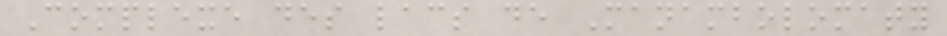Complexe des lacs de Manambolomaty
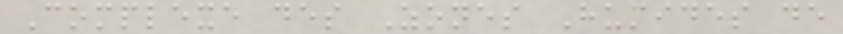Complexe des Zones Humides de
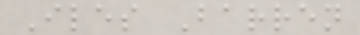Iles Barren
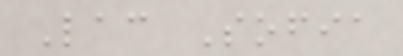Lac Sofia
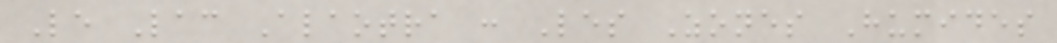Le Lac Alaotra : Les Zones Humides
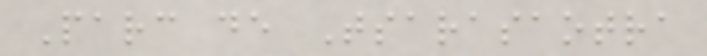Parc de Tsarasaotra
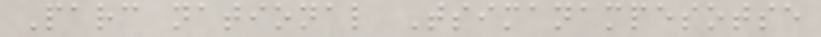Parc national Tsimanampesotse
